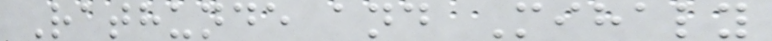Rathunde and Mihaly
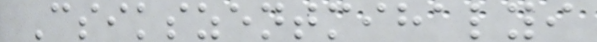Csikszentmihalyi
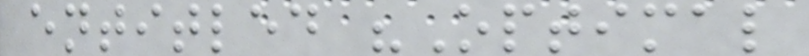entitled "Optimal
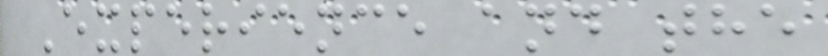Experience and the
